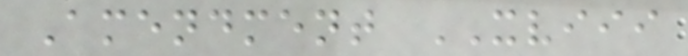Amendment XVIII
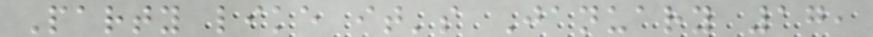Party like it's January 17,
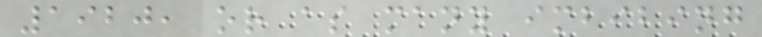1920, or as many imbibing
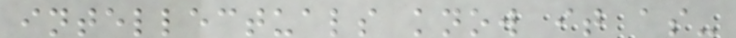intellectuals know it as-
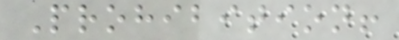Prohibition!
